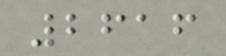2616
